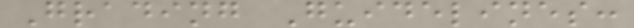Grading Guidelines:
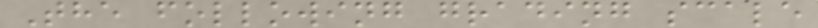The following grading scale
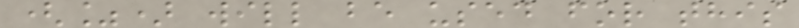(%) will be used for this
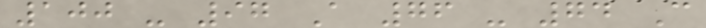100 - 97 A 76 - 74 C
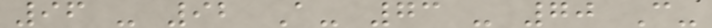96 - 92 A- 73 - 70 C-
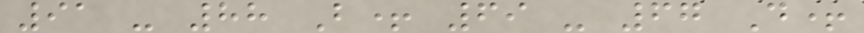91 - 88 B+ 69 - 67 D+
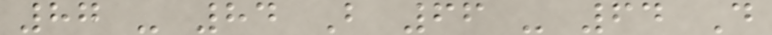87 - 84 B 66 - 64 D
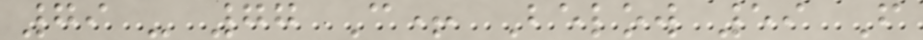79 - 77 C+ Below 59 F
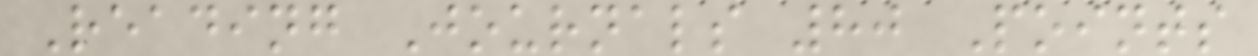Reading Journals 80 Points
